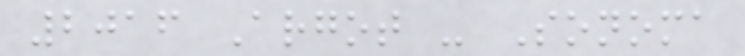2016 Argot - Sonoma
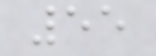55
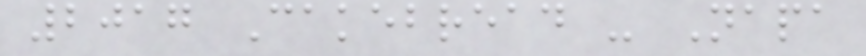2017 Cakebread - Napa
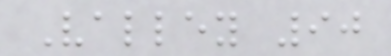Valley 90
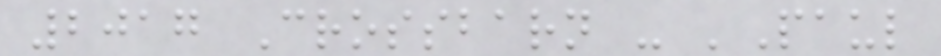2017 Crossbarn - 'Paul
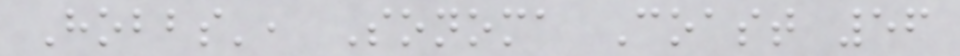Hobbs', Sonoma Coast 56
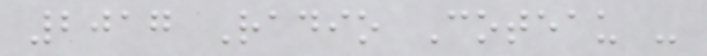2017 Radio Coteau -
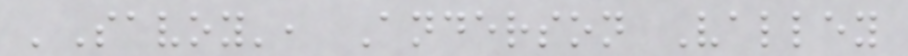'Savoy', Anderson Valley
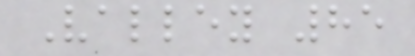Valley 85
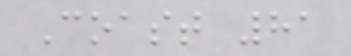Coast 81
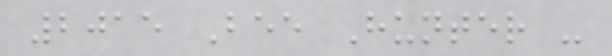2015 Bee Hunter -
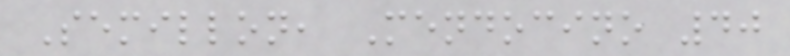Semillon, Mendocino 40
